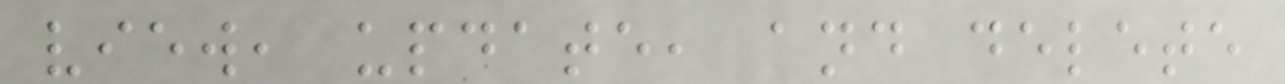view, update, and delete
